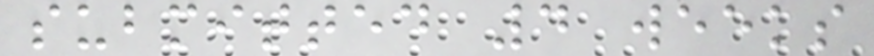submitted 4 weeks
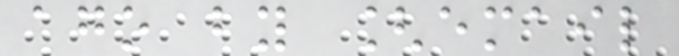ago by [email
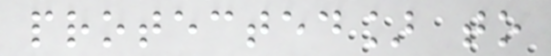protected] to
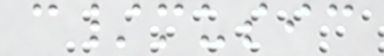c/music
